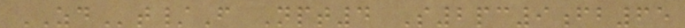ZDt/F Npt4 S2pc9fb65
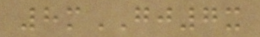8mGJ7x
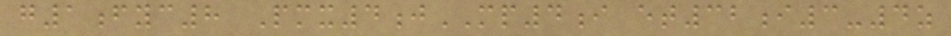g1fyc8 Pmx4jMP4i et32i3-4z
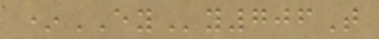*EYy706T
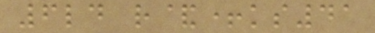6ld r&+ks41
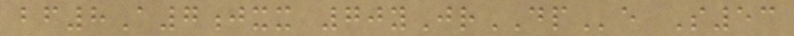bf8A7jxx 70yJrDPe S53
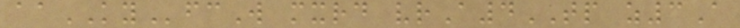aaKYfcW mxrd vrA4TP z3A
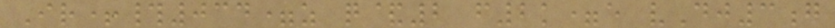Ir+#034=z q&2 f2k=e vDj3g
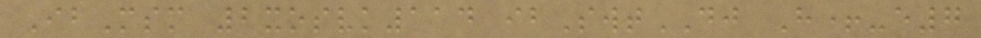IbMsm 2xosvk114 ibSwtDJ H+-e7
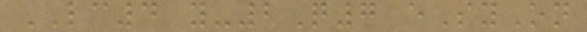LC4 y-2Q7 eSyOn
